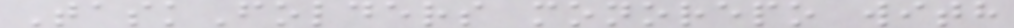TaskFolders monorepo with
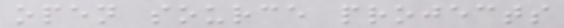open source projects
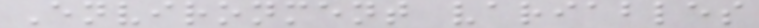Environment variables
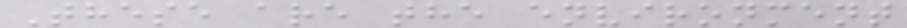These are the environment
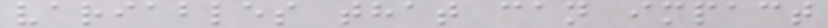variables that can impact
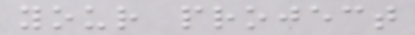your project
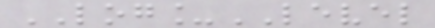LOG_LEVEL
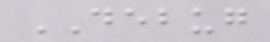DEBUG
